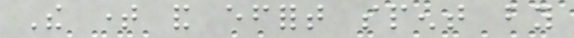The time and effort spent by
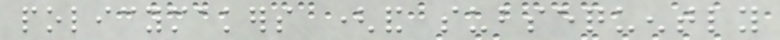policymakers (and subsequently
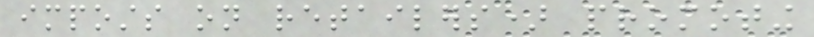imposts on retailers) promoting
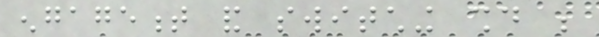engagement and switching should be
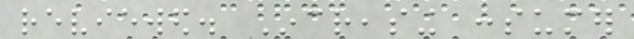reviewed. Increasing consumer
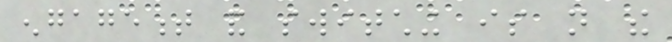engagement and switching is not the
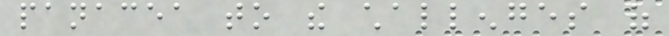panacea to the challenges of
